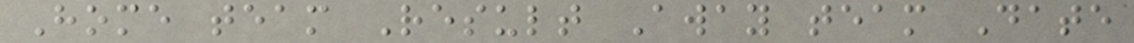Home team Result Away team Date
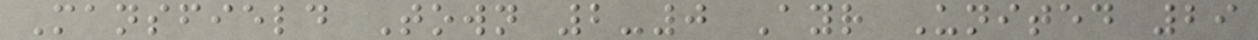Mansfield Town 2-0 Ayr United 29
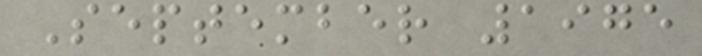September 1975
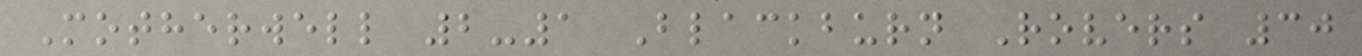Motherwell 2-1 Blackburn Rovers 30
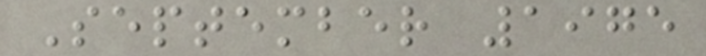September 1975
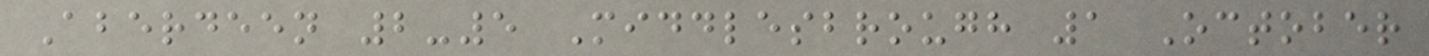Aberdeen 2-5 Middlesbrough 1 October
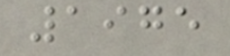1975
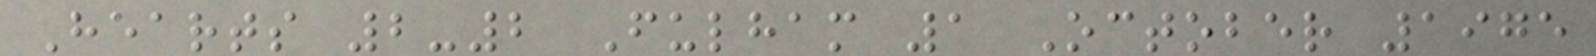Hearts 2-2 Fulham 1 October 1975
